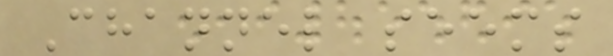Channel seems
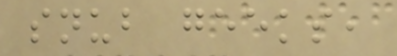snub geeks,
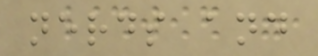nerds and
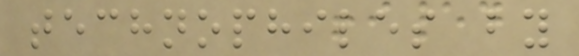technophiles by
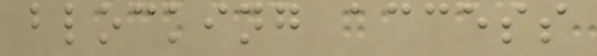blocking access
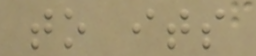to its
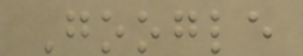Google
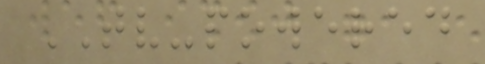TV-powered
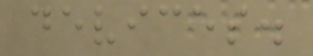devices.
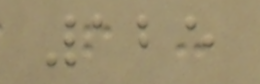125
